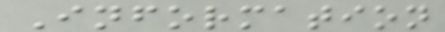Information
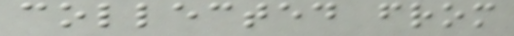collected from
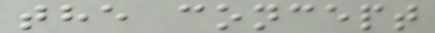the concept
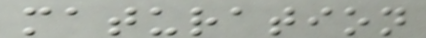maturation
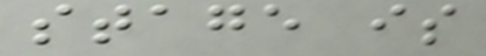stage is
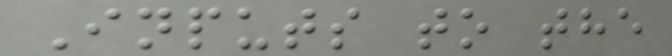Inputs to the
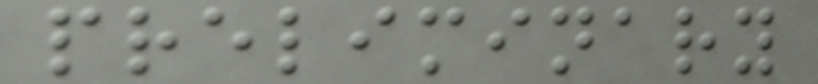preliminary
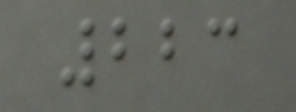223
